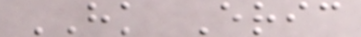HK Eric
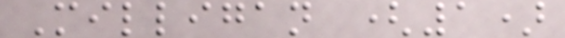Milligan (1)
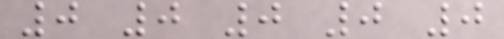0 0 0 0 0
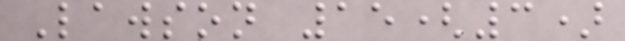Lawson 15(3)
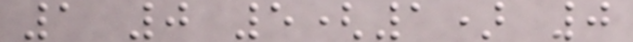1 0 5(1) 0
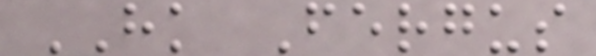HK Fergus
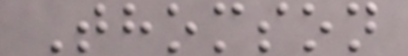Thomson
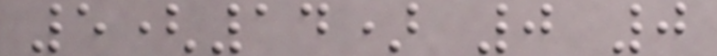5(14) 0 0
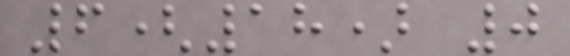6(18) 0
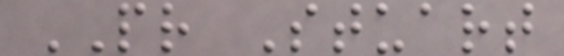PR Stuart
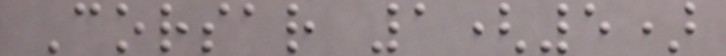Corsar 1(5)
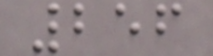256
